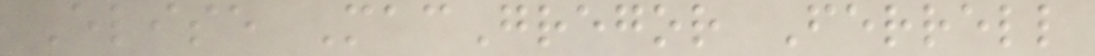Elise MacGregor Ferrell
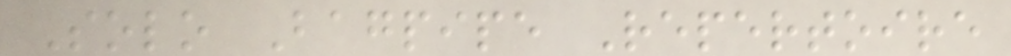Solo Bagpipe Repertoire
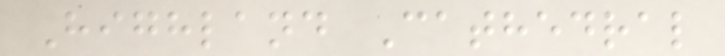Highland Cathedral
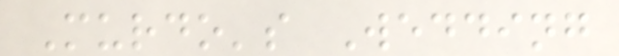Murdo's Wedding
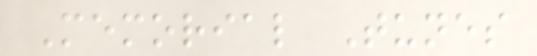Memorial Tunes
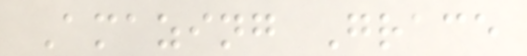Amazing Grace
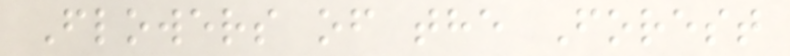Flowers of the Forest
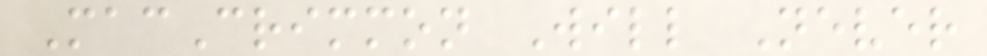MacCrimmon Will Never
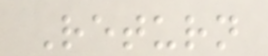Return
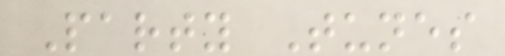Party Tunes
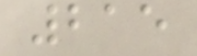215
